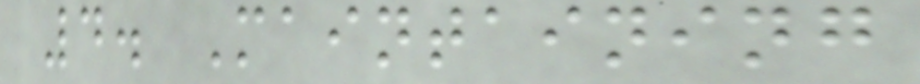4. Maintaining
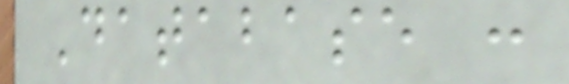Database :
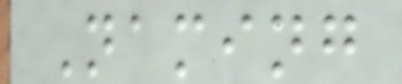Naming
